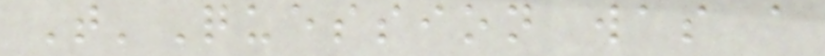T'Quession was a
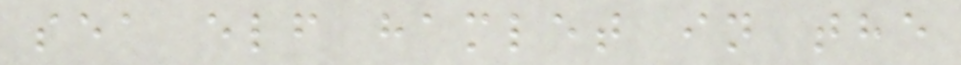sea elf hamlet in the
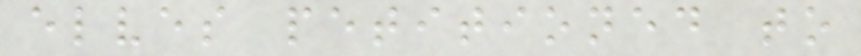elves petitioned to
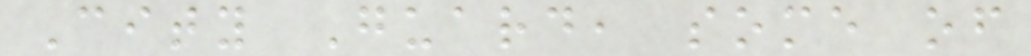City Guard, some of
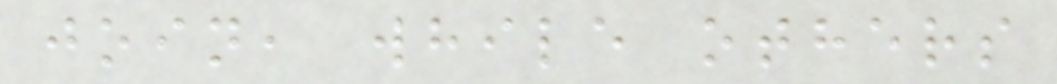join, while others
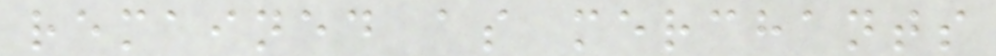remained as merchants
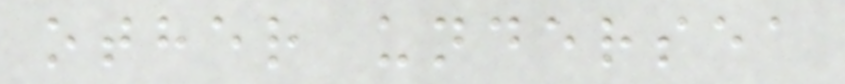other undersea
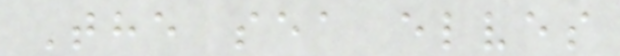The sea elves
